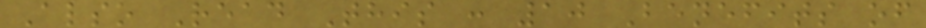Also Read This : 10 Benefits of
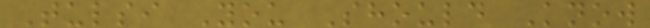Tulsi You Should Know
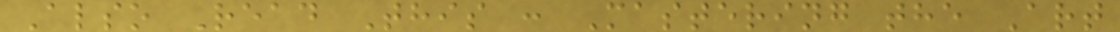Also Read This : Mastering the Art
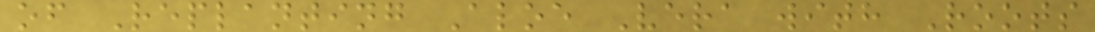of Replanting Aloe Vera with Roots
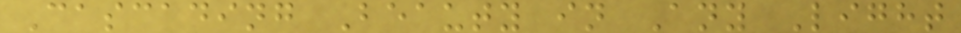Cascading Beauty in Any Light
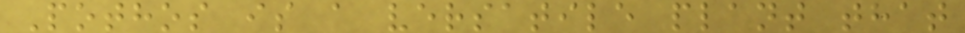Pothos is a versatile plant that
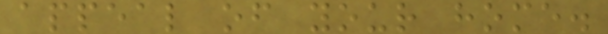appeal of your home.
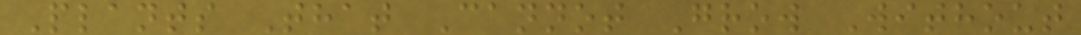Plants That Cannot Grow Without
